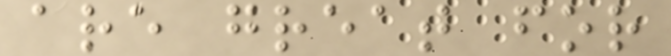are great for
